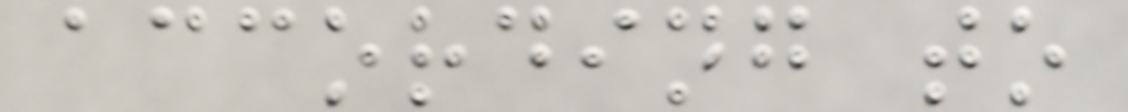according to
